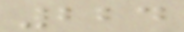224
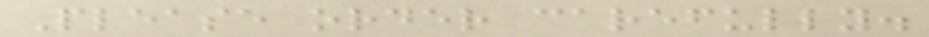Please order carefully.
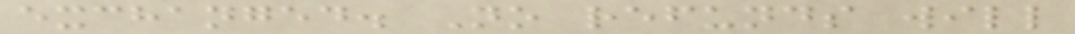exchanged. No refunds will
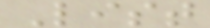List
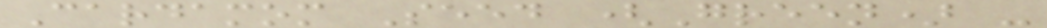Cardamom Seed (Green) -
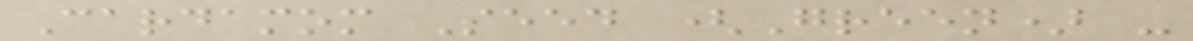Cardamom Seed (Green) -
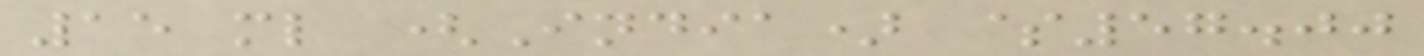15 ml (India) $57.00
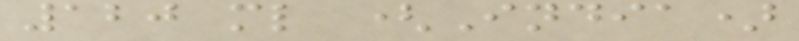120 ml (India)
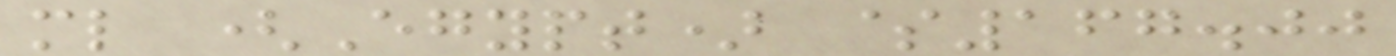ml (Egypt) $167.00
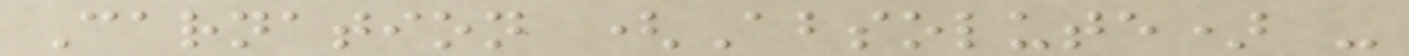Carnation (Absolute) -
